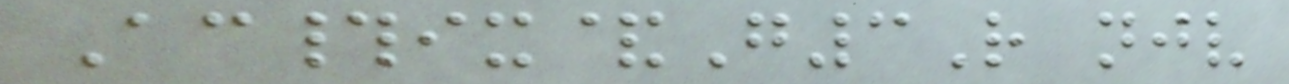Ac#ix&G3R njv
